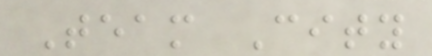Team City
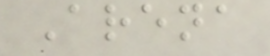Arena
